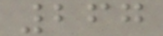267
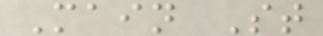Main St
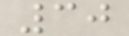30
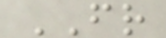FR
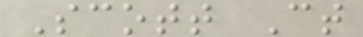Scott Ct
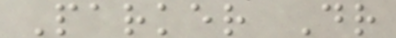Parker Dr
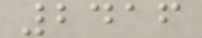2416
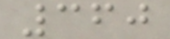360
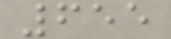655
